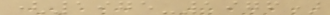(1975-1976)
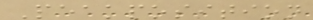Peakposition
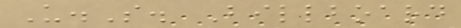U.S. Billboard
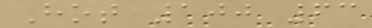Hot 100 63
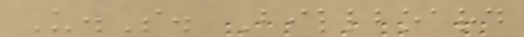U.S. Billboard
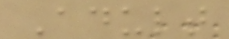Adult
